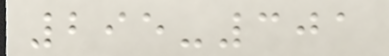295-301
